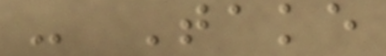- Take
